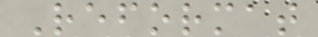Reformat
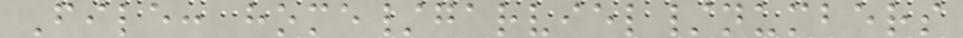File: home/garviel/numbers
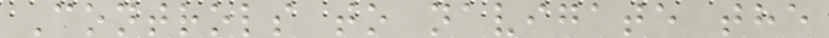Controls to navigate the
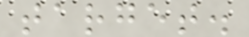target.
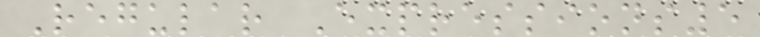Regular Expressions5
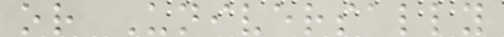or Universally
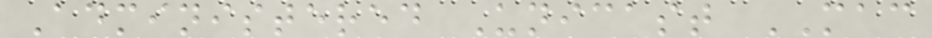Administered Unicast MAC
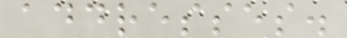addresses.
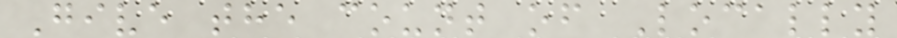Give the count of Locally
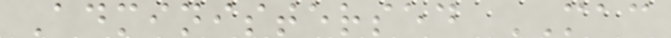Administersed MAC
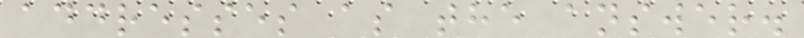addresses as the answer.
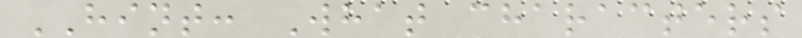HINT: What characters
